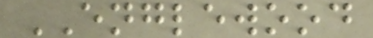ENGLEWOOD
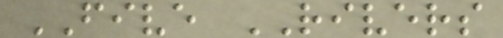FIVE RIVERS
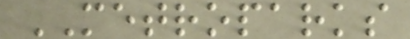METROPARKS
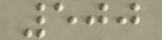500
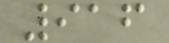916
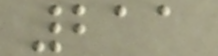211
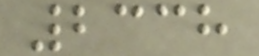2338
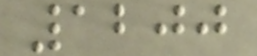1200
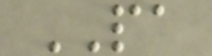PA
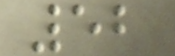52
